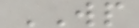WP
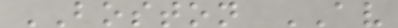BOSTON AV
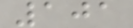101
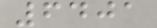6401
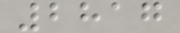2817
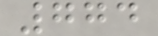774
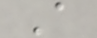A
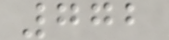772
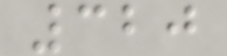320
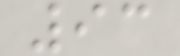93
